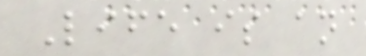Life is an
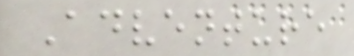Adventure
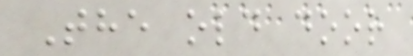The old door
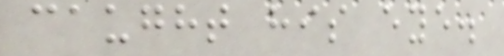caught his eye.
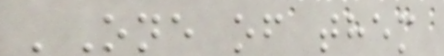'One of them
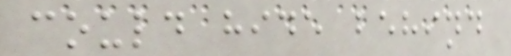could hide behind
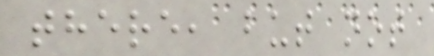there, but not
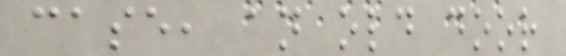case, an old door
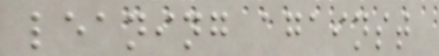leaning against
